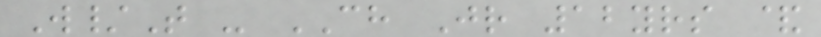W/T - CH Jr 12yrs &
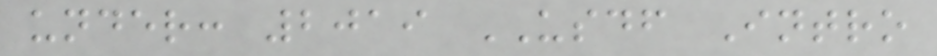under: 2019 USDF Intro
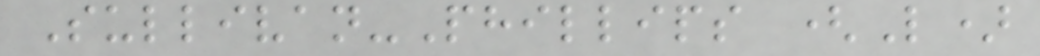Sullivan-Phillips (L)
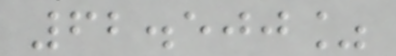62.500%
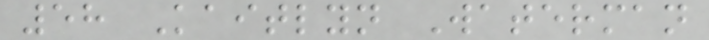58 Kaitlyn Waterman
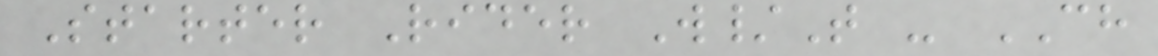Starter Rider W/T - CH
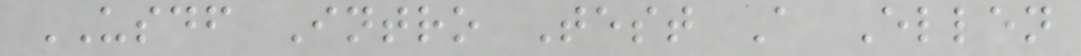USDF Intro Test A Ellen
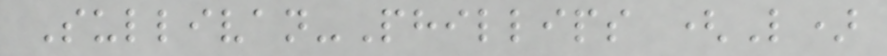Sullivan-Phillips (L)
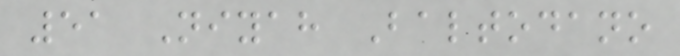51 Niyah Baltodano
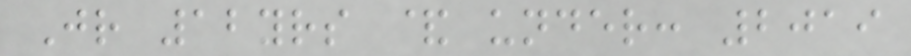Jr 12yrs & under: 2019
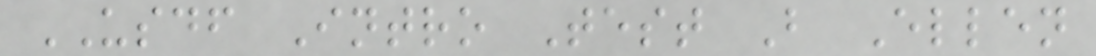USDF Intro Test B Ellen
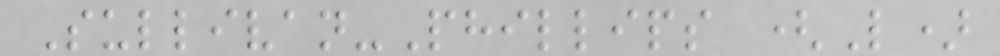Sullivan-Phillips (L)
